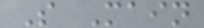S Main
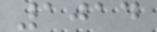1014
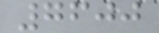7600
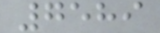7589
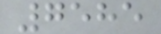7585
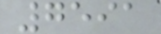7591
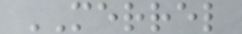MERREL
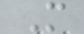M
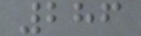286
